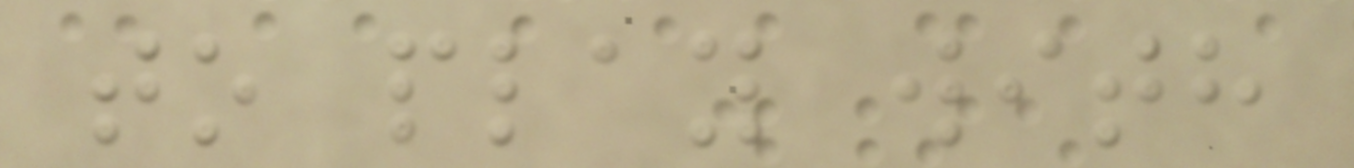to play with
